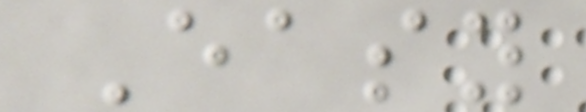Easy
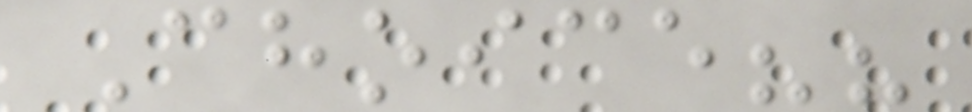Choice??
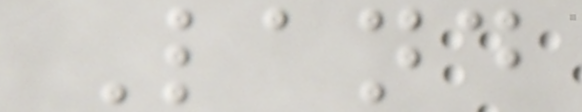Land
